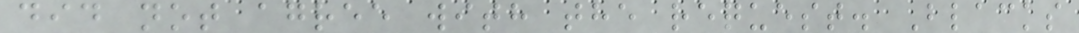did not agree with the request. Blacks
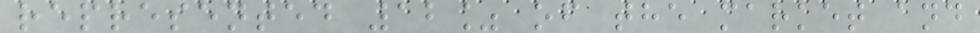represented 12% of the market and
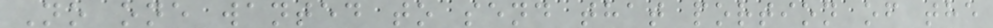No one wanted to send that portion of the
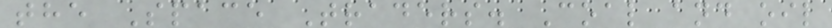the Space Traders. Coal and oil
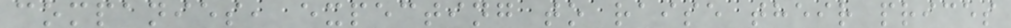companies, expecting to raise their prices
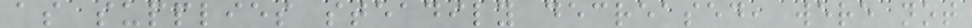as supplies steadily decreased, were not
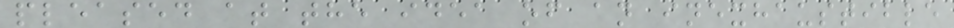pleased at the idea of an inexhaustible
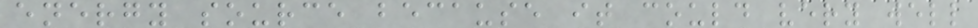energy source because it could very well
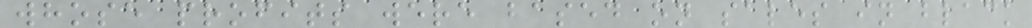whose profits were based on sales in black
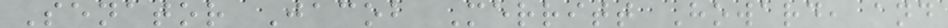Senator Jacob Merritt Howard, and
